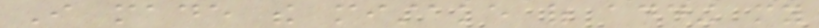I made the mistake of adding my
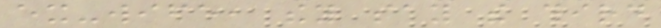ex-wife, they say the third
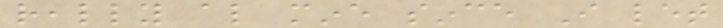really also mine since I let
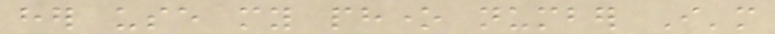her use my phone number I'm
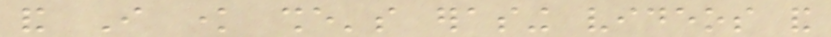and I know she's erasing videos and
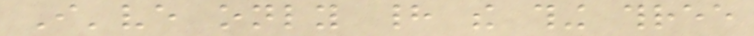I've only had the thing three
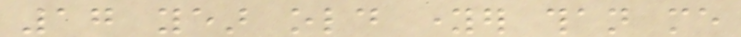17 year old younger than me
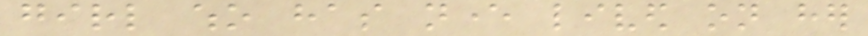girl who has never lived on her
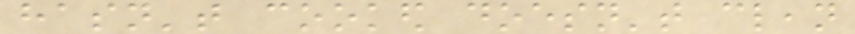hasn't cooked doesn't clean
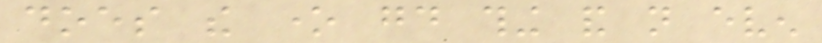does the one good thing and not even
